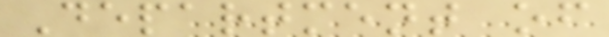Department of
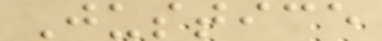Justice
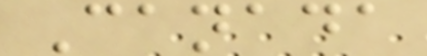Canada
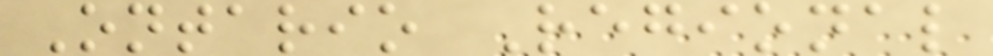Ontario Regional
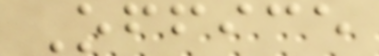Office
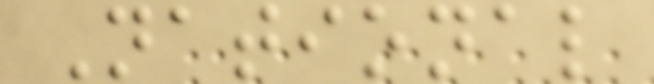National
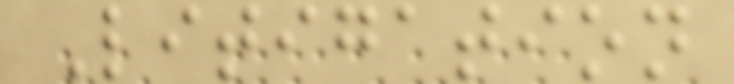Litigation
